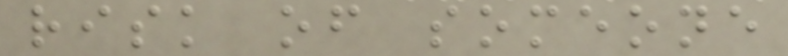risk of someone
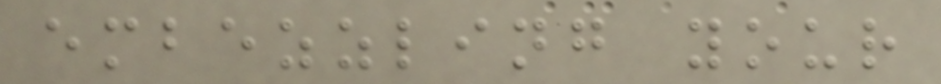embezzling your
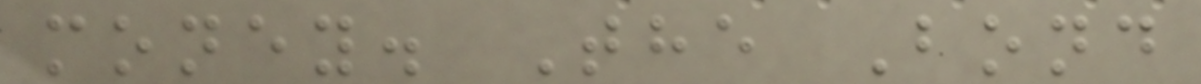money. The Bond
